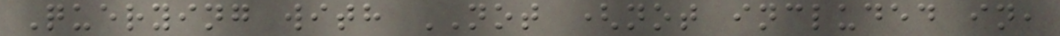Querying with NOT (not included in,
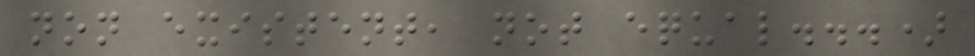non existent, not equal...)
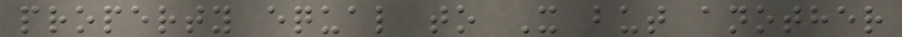property equal to X but another
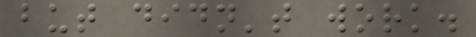but didn't work.
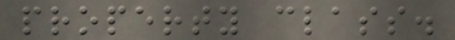property class.
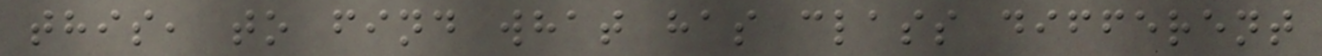this, to find what has class different
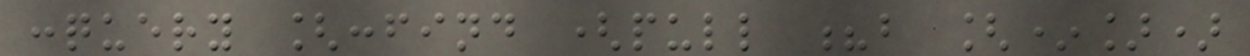:query [:find (pull ?b [*])
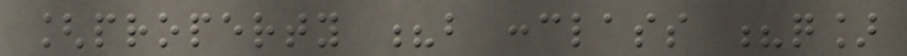[property ?b :class ?q]
